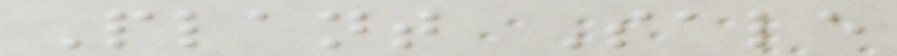Plant Sale
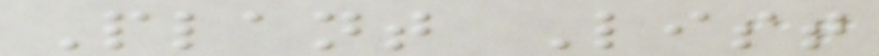Plant List
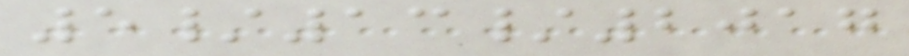5/13/2017
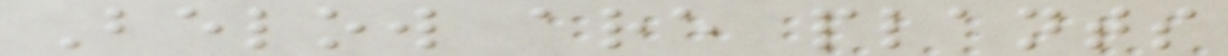Below are plants
